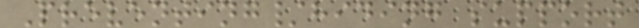Preventing/hiding support
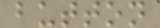button
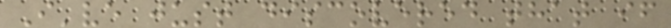I've just discovered that if
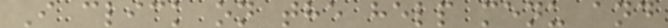I click on the help menu and
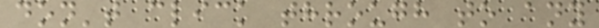don't click through to any
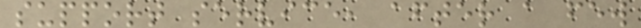support service, after a few
